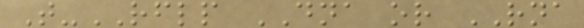T-RFLP DNA or RNA
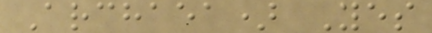Archaea) Yes
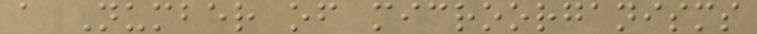a Number of microorganisms
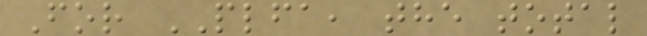For PLFA, the total
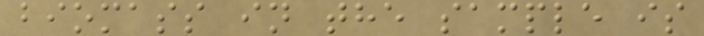biomass in the sample is
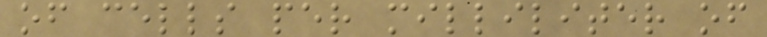of cells per milliliter of
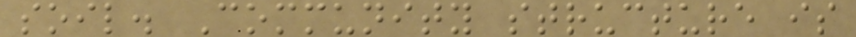soil. Community structure is
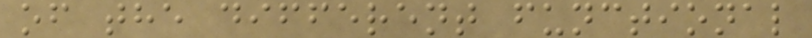of the different functional
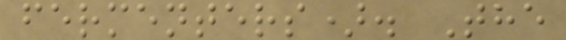fermenters). The
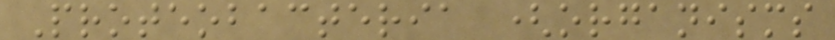Proteobacteria (organisms
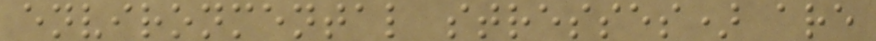environmental stresses) are
